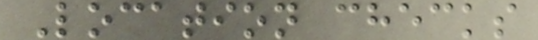Location checks
